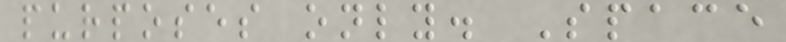purposes only. Space
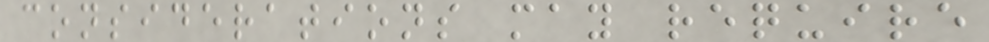considerations may require
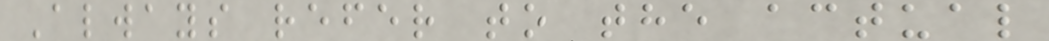Always refer to the actual
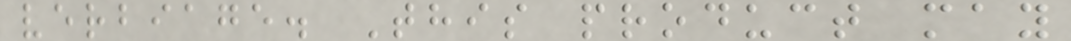verbiage. This product may
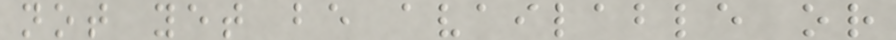not yet be available or
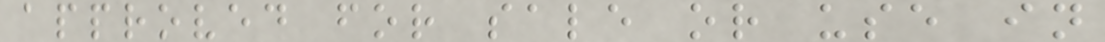approved for sale or use in
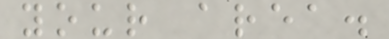your area.
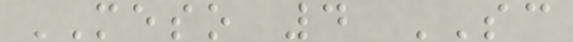MESO 4 SC
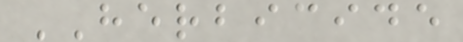HERBICIDE
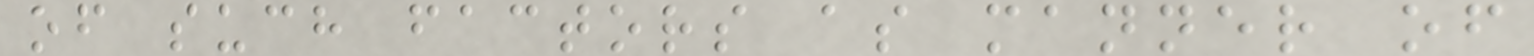of such factors as manner of
